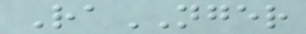RaNGER
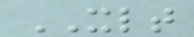XLT
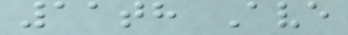11th Ave
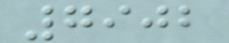7902
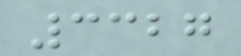3327
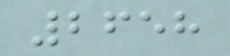2658
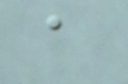a
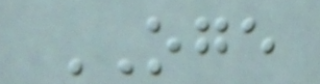OGE
